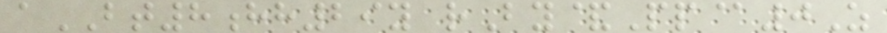aBT8hh29y rBy&Pp@0Z
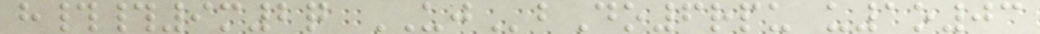h##9m2q UJbDo6rpu u1o03
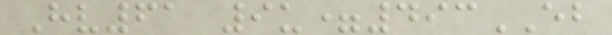Hv61 9u=493EB
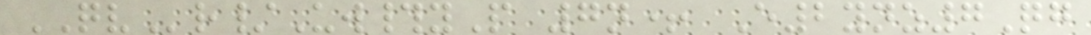QVr/Uw#yP 7n+ E2ynz7Qg
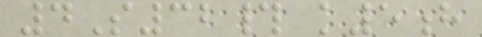4S32# k5h
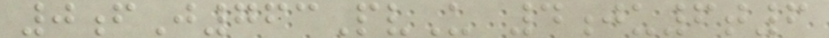0fJ763PvU 4ju6t6
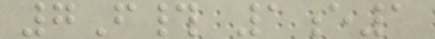7F# 1e1
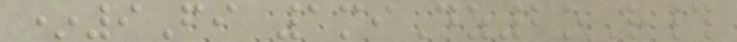*9Fi 1miDz2oR#
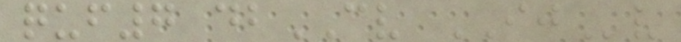quf7 dbCV IJv
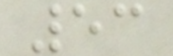53
